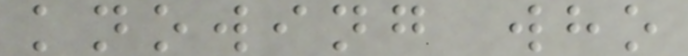knowing who
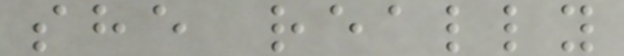she really
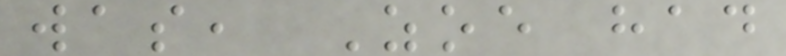was, Zoe had
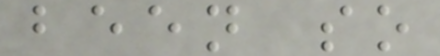been so
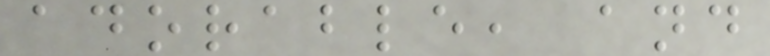adorable, and
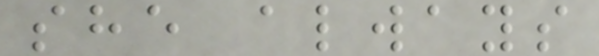she always
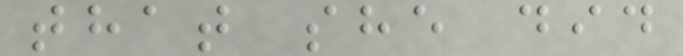that she did
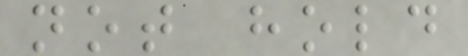not hold
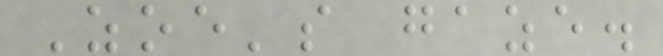Zoe's gaze.
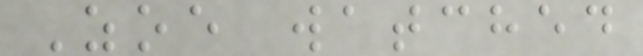Zoe watched
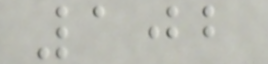102
